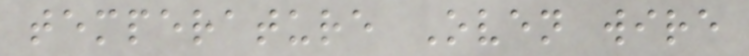temperature Oven wire
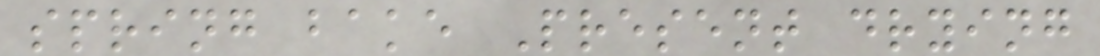spring bake Present drying
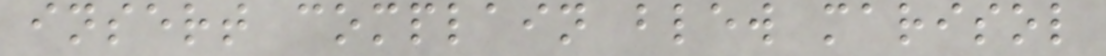insert complain blew marisol
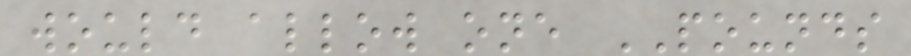would allow one POUNDS
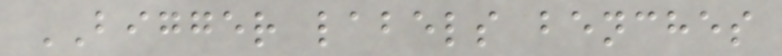BIGGER labels benches
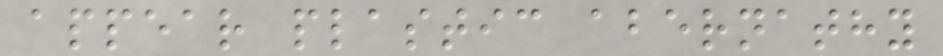appear plastic abernathy
